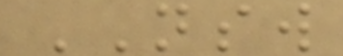NSW
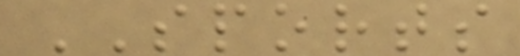SPORTS
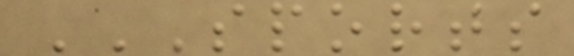SPORTS
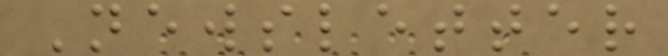Newsletter
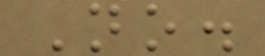No.
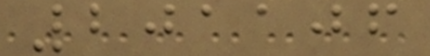201106
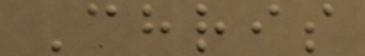Chris
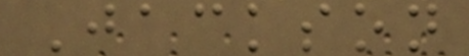Jackson
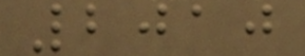2010
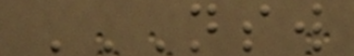NSW
